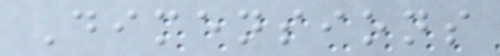Dimensions
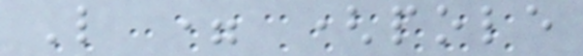L = (pole
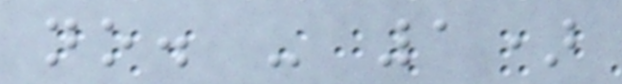no. - 1)
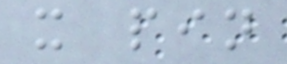x pin
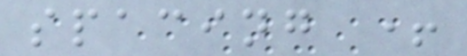spacing +
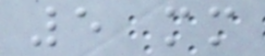5 mm
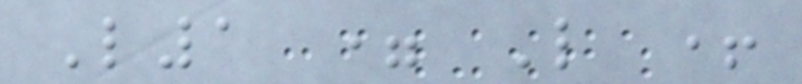L1 = L +
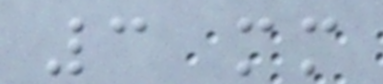3 mm
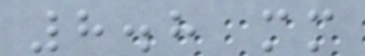8.8 mm
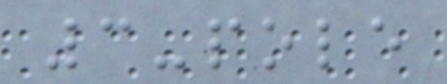3-pole
